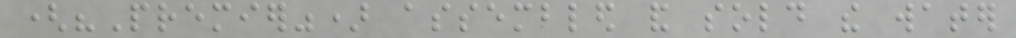("Premier") assembled and sold the water
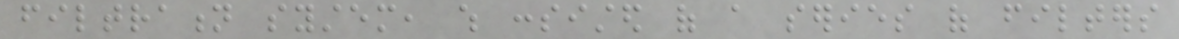filtration system, which consisted of a series of filters
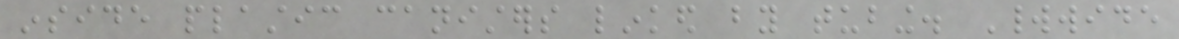inside plastic canisters linked by tubing. Worldwide
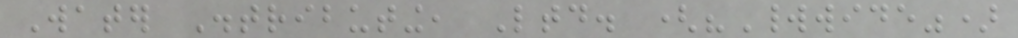Water Distributing, Ltd. ("Worldwide")
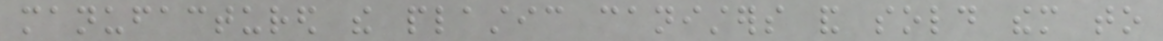manufactured the plastic canisters and sold them to
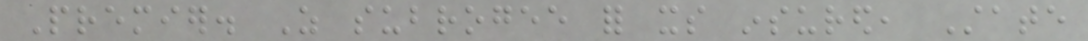Premier. As subrogee for its insured, State
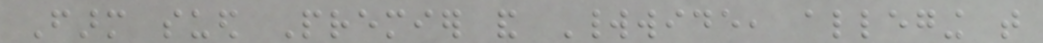Farm sued Premier and Worldwide, alleging that
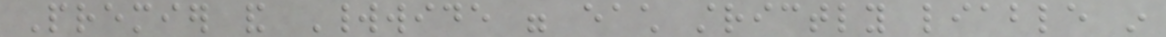Premier and Worldwide were each strictly liable in
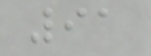91
